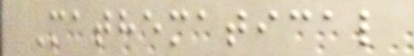Mathematical
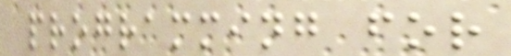programming for
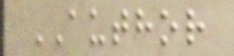AUTHOR
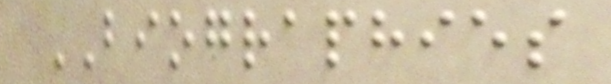BIOGRAPHIES
